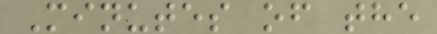Minutes of the
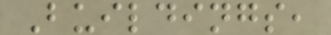Buildings,
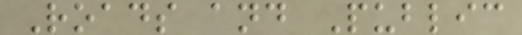Roads and Public
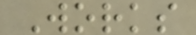Works
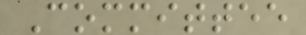Committee
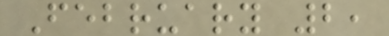February 2,
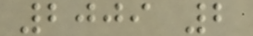2009 2
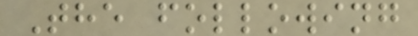The following
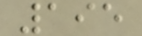195
